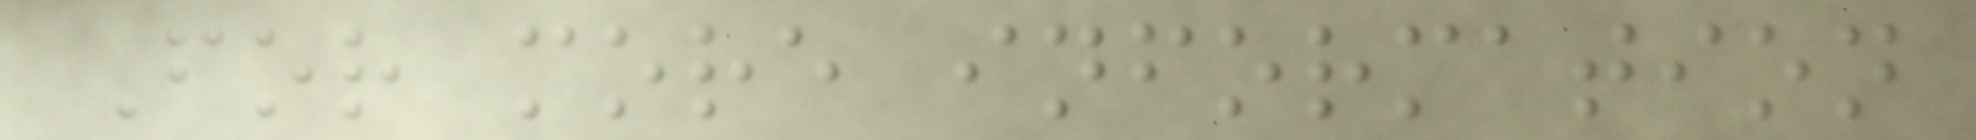For more information
